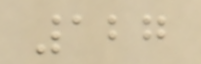127
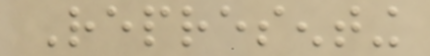Representing
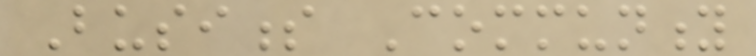Business Community
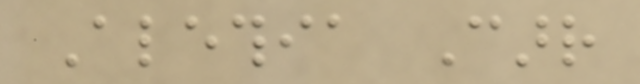Alethia Carr
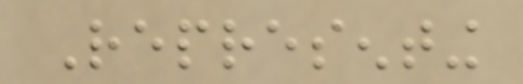Representing
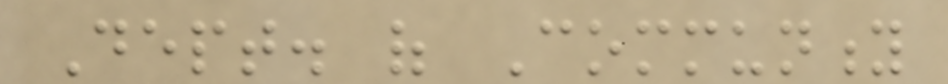Dept. of Community
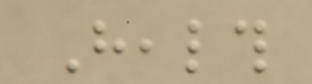Health
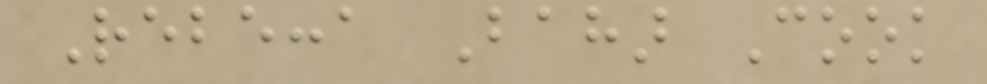Rebecca Bahar Cook
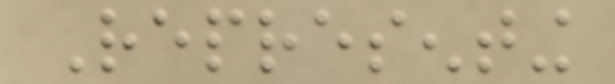Representing
